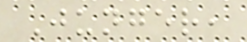Junger,
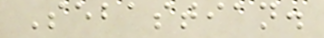Sebastian.
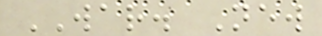WAR. New
